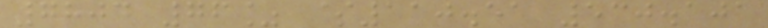7804 76% $110.51 530.101
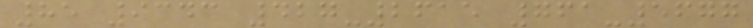85 9343 427-2615 761-5677
